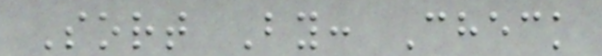Sort By: Check
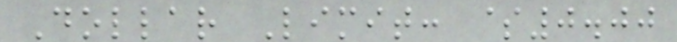Dollar Limit: $0.00
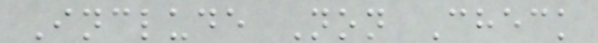Include Non Check
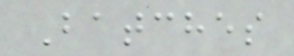Batches
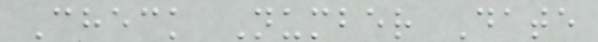Check Number Date
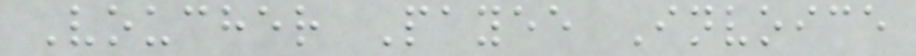Voucher Payee Invoice
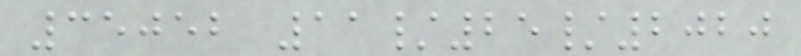35052 11/25/2020
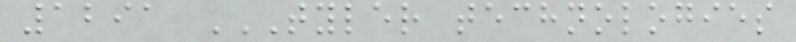1291 TYLER TECHNOLOGIES
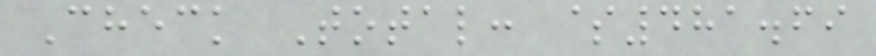Check Total: $481.69
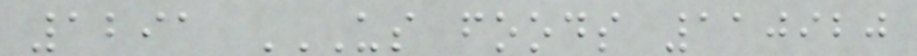1291 US FOODS 110920
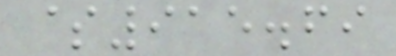$915.69
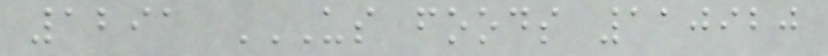1291 US FOODS 110920
